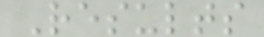Results
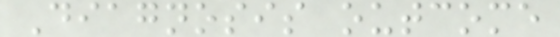Diagnosis outcome
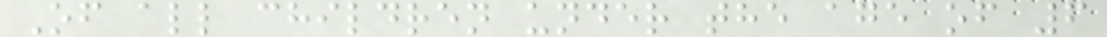Of all children under the age of 6
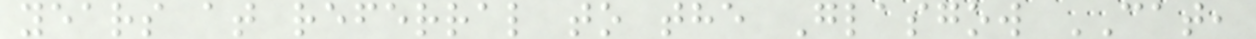years at referral to the Glasgow CAT,
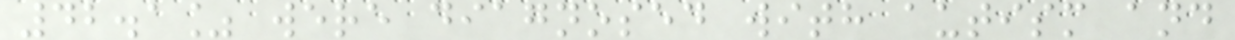42.1% were diagnosed with autism and
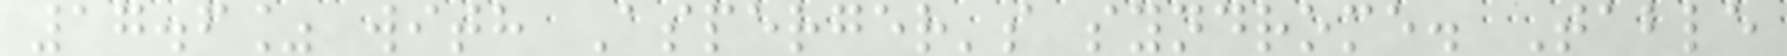17.6% with Asperger's syndrome. Table
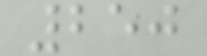250
